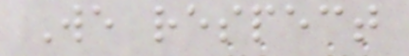We respect
